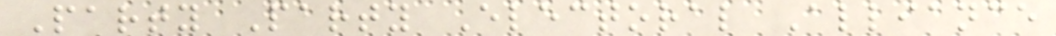Party Party Electoral Alliance
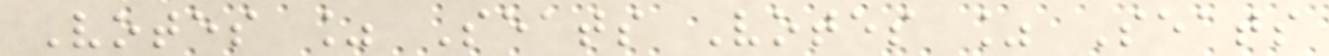Votes % Seats Votes % Seats
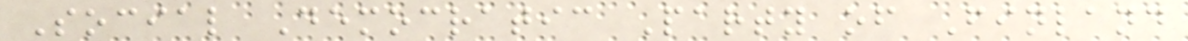Social Democratic Party of Finland
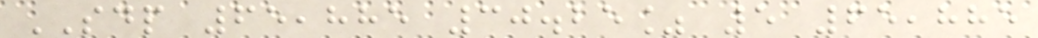SDP 65,885 30.25% 5 65,885
